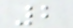2
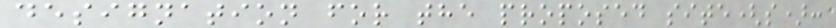designation for the proposed site(s):
